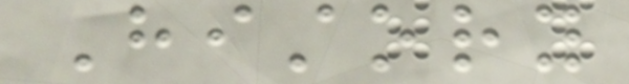History
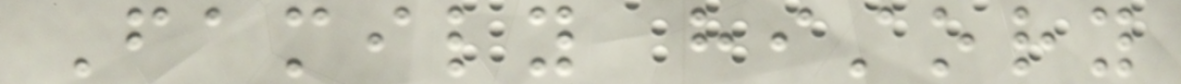Family history
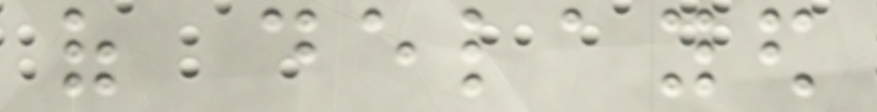of delayed
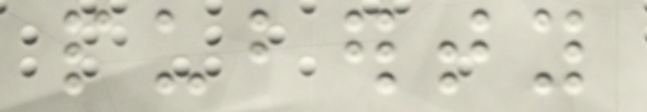puberty
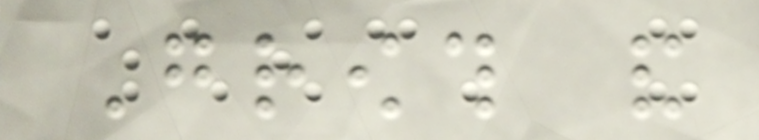Growth and
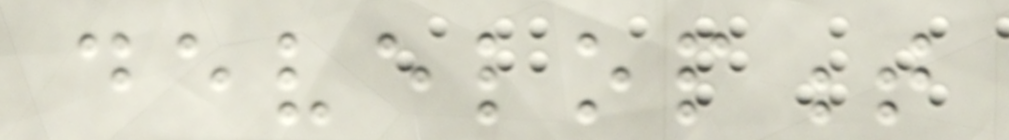development
